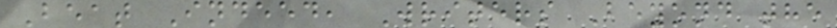Beat Indeed, Writers Beyond the
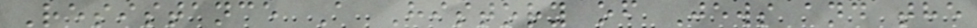Resistance A History of Jews and the
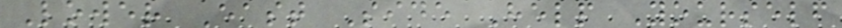Lower East Side Help Yourself
